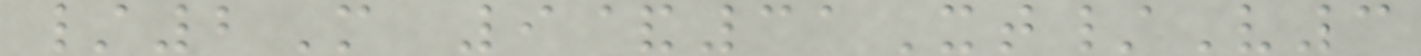/2M 9&31Xt/V3
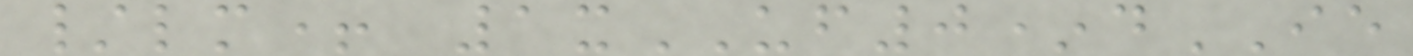/lm+ 1xUF0*dIE
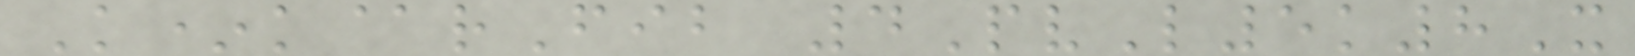K*k@rFib 4PvL5k8X
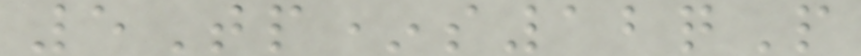5Tp*s12qP
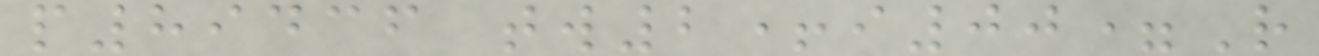p89436 tw2+i00=R
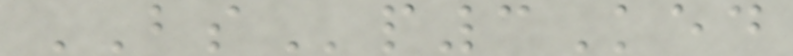BSp3Ked
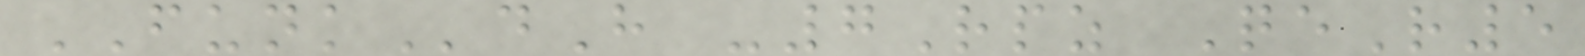FUNKdH -7Rpz QeR5
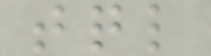tql
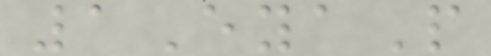1EyaP
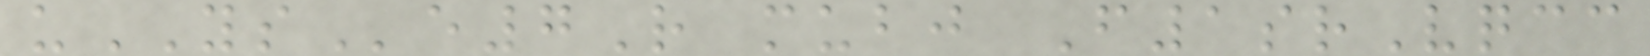uYSe7R mubj F1srVqcc
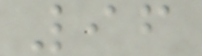96
